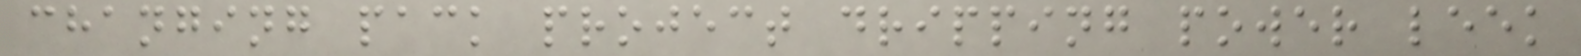changing pack project dripping power leek
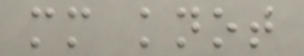mm knot
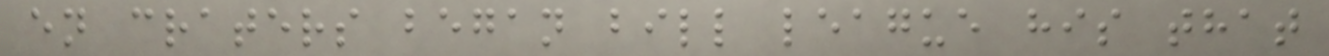en craters began bill league his that
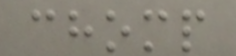chomp
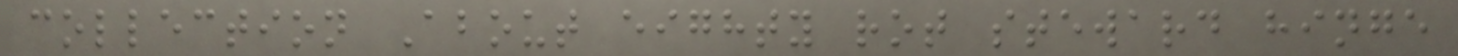collection About eighty rot steward hinge
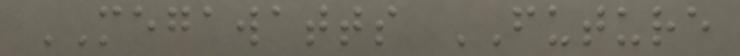MEGAWATTS FUTURE
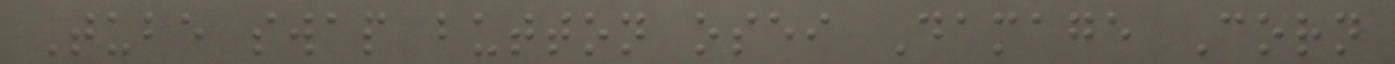Tube swap button osei Damage Corn
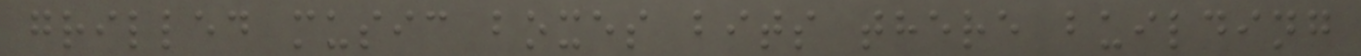grilled music boxes bits there building
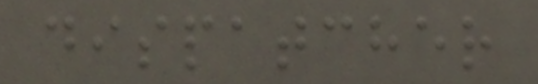dispatcher
